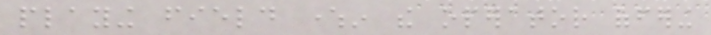playing field wherein the operator offering
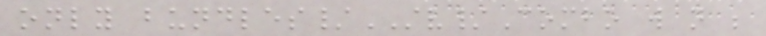only bundles/STV/Combo will not be
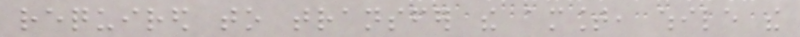required to transfer the amount, while the
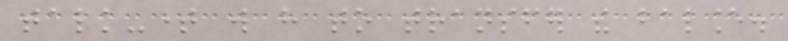talk-time will have to transfer the balance.
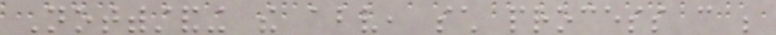Notwithstanding the above, such process can be
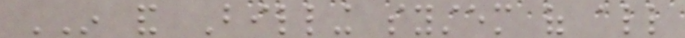IN and Billing system of all
